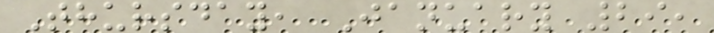Thursday, January 29,
